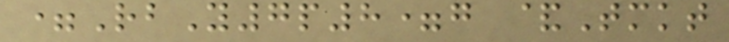=RbY7p8=g &Tmkt
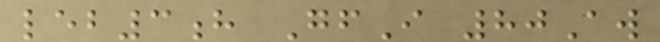leb3h GfI 80Aw
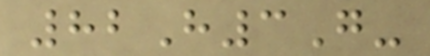82H3G-
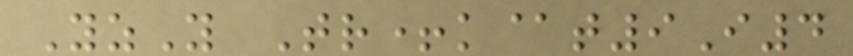YzY Tr+k@t9I4
